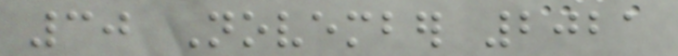30 November 2021
